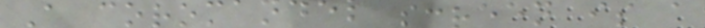A coromandel screen is a
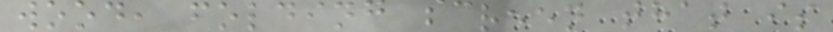wood, folding screen that is
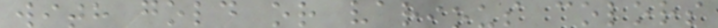with gold or various colors
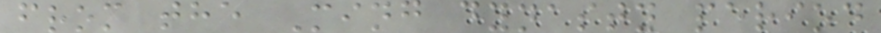from the Ming dynasty period
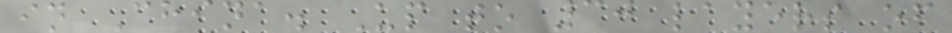in China. Up to 30 layers of
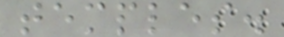temples.
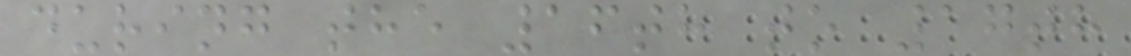during the 16th to 17th
